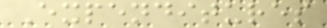Expenditures
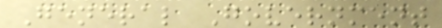General Government
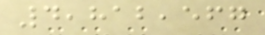4,812,567
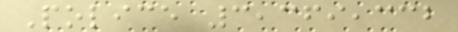Police 3,369,332
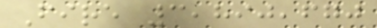Fire 3,890,670
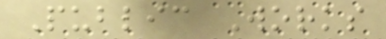Public Works
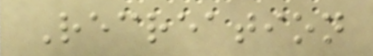Recreation
